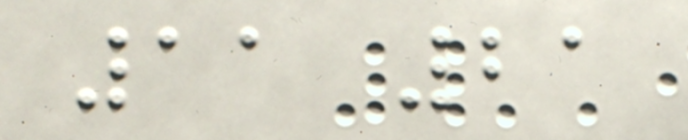11 21
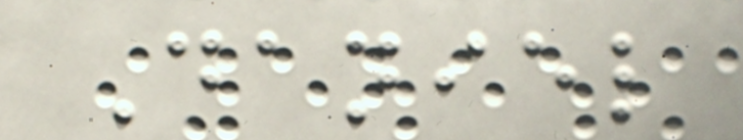Daniel
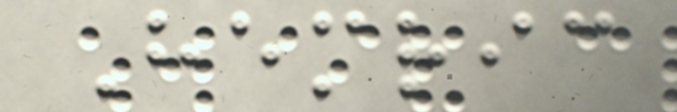Hemric
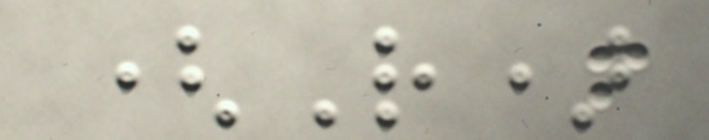(R)
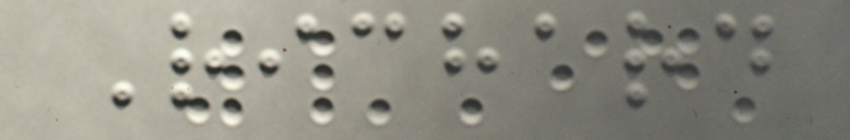Richard
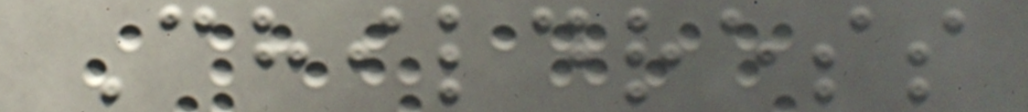Childress
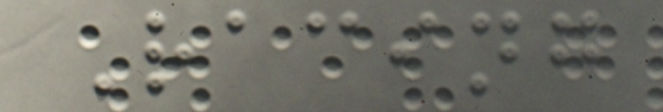Racing
